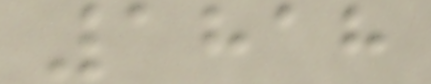1818
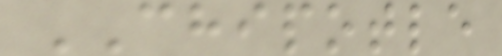CHIPOTLE
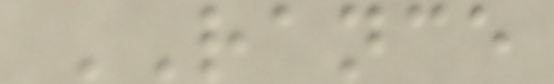RANCE
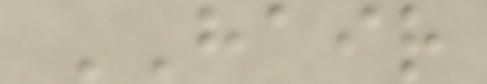HAIR
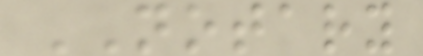NOTARY
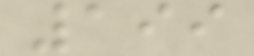199
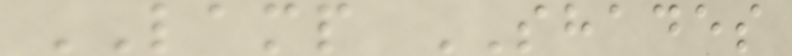LAMP SHADES
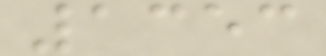1353
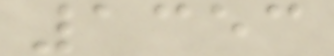1353
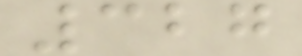327
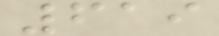619
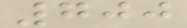700
